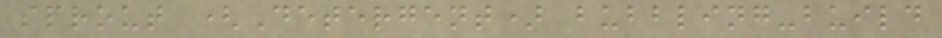sprout (Detergent) bubbling-build
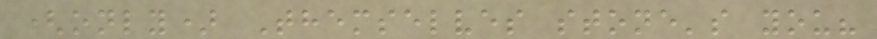(only) Themselves stone's you?
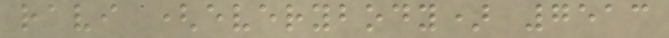ravi (everybody) 7513
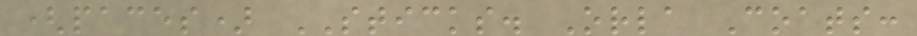(paces) STICKS. Orla Coats:
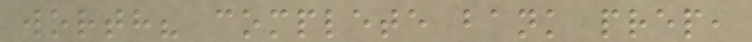worth? complete bank prep,
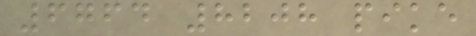6764 8208 pike
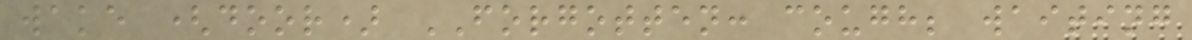wake (door) FORGOTTEN: cough; waiting
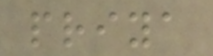priya
